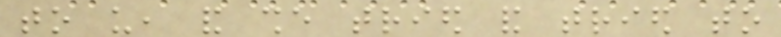to us, and she tried and tried to
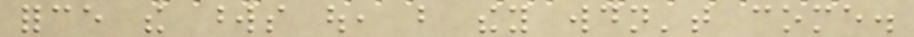force the words out, but they wouldn't come.
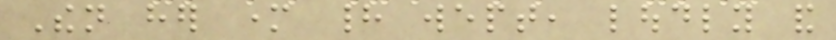Then her mother had wept, loudly and
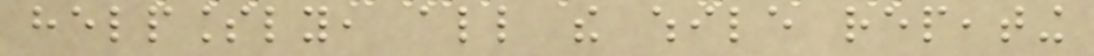helplessly, all the while repeating
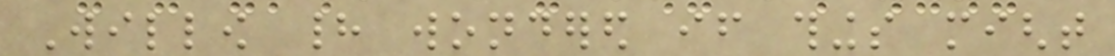Willow had wondered if things might
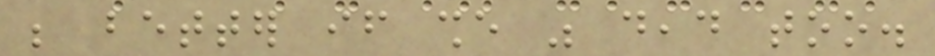be better if she was dead too.
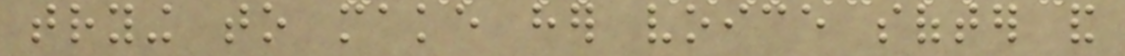trying to make her voice softer and
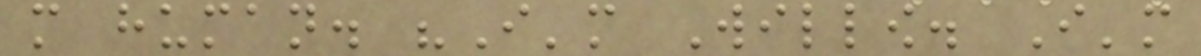more human. "I'm Willow. I'm
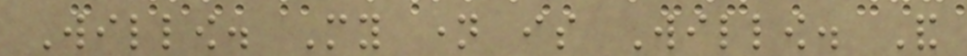Willow. My name is Willow. And
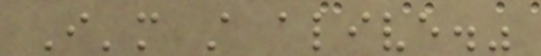I'm still alive."
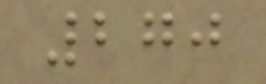270
